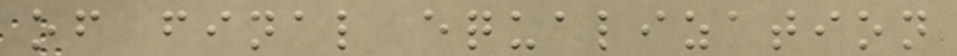of final equalization
